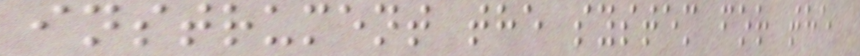instrument the system for the
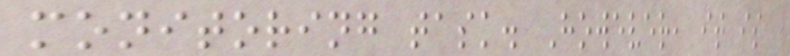monitoring task. However, it is
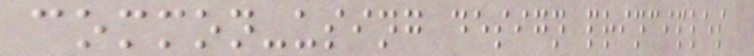common-using design principles
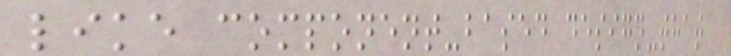like component-based design-that
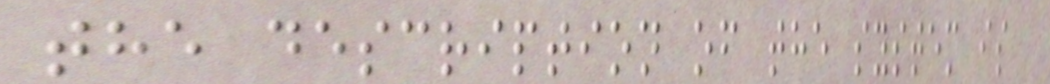the description of the system is
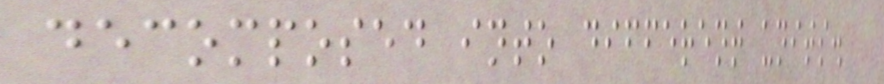decomposed into different units.
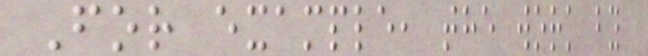For example, the work by
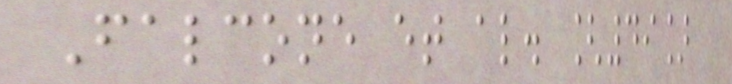Falcone et al. [49]
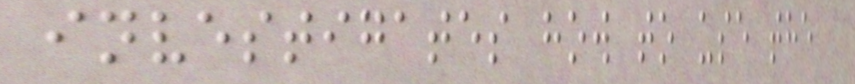investigates how to use the
